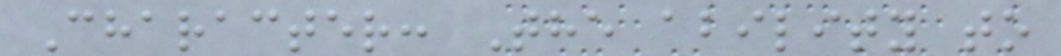Character: The ability to
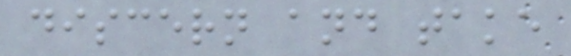discern and take
